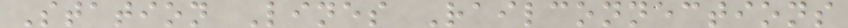Station Lines Railconnections
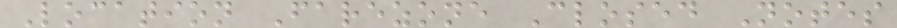Location Farezone Closed Notes
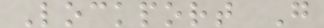Lockport G
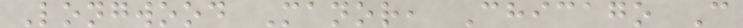Longwood Manor, Chicago C
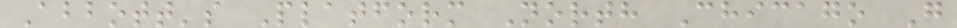Abbott's Platform North Chicago G
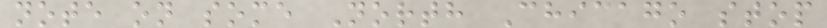note on some North Chicago stop
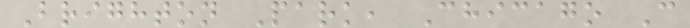Brighton Park, Chicago C
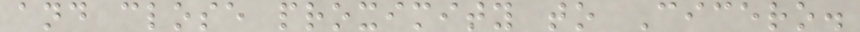and close proximity to Cicero.
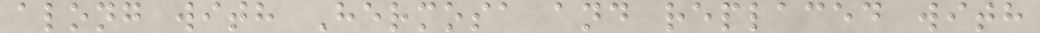along with Hermosa and replaced with
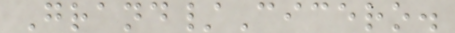Grand/Cicero.
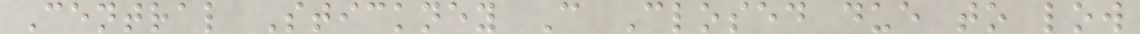Central Stickney C Closed due to low
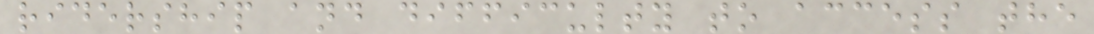ridership and difficulty to access the
